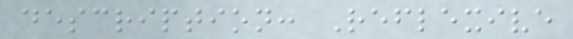description: Reflexive
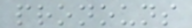pronouns
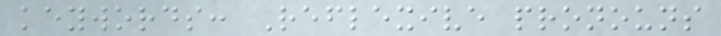keywords: Reflexive pronouns
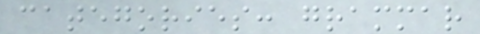categories: grammar
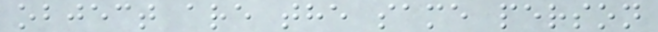object are the same person
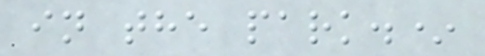in the park.*
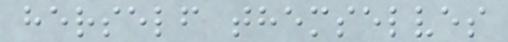herself themselves
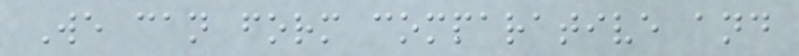We can form comparative and
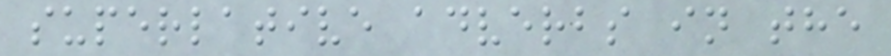superlative adverbs in the
